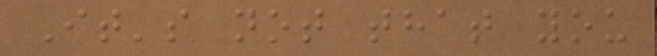It's not that you
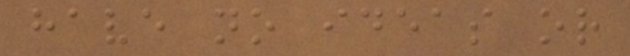have no ideas or
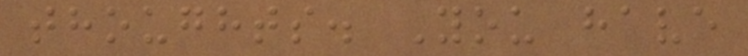thoughts. You have
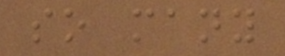so many
